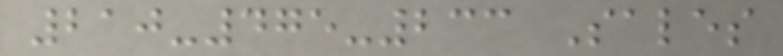210-475-233 Sales
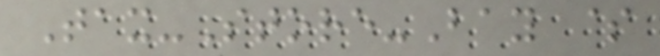Tax-Store-Bay $
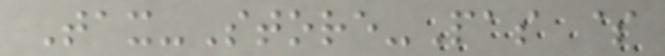Tax-Store-Pas $
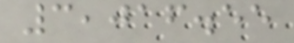3,016.55
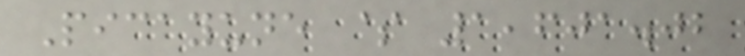Picayune $ 1,601.02
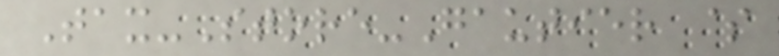Tax-Store-Gautier $
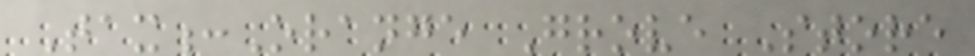Tax:Orange Grove Store
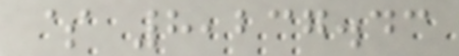$ 8,237.43
